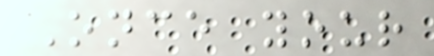Once your
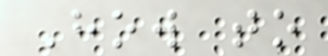How to
